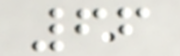66
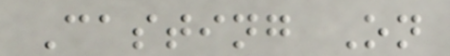Casting On
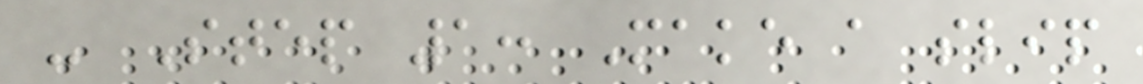- Step 1: Make a slip
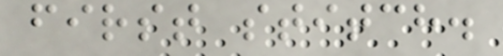first stitch.
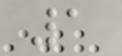1
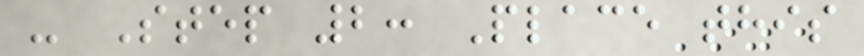- Step 2: Place this
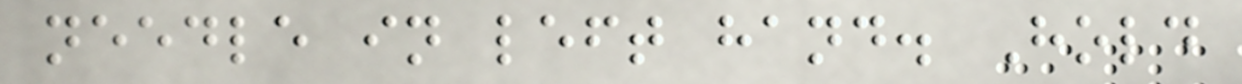needle in left hand. Hold
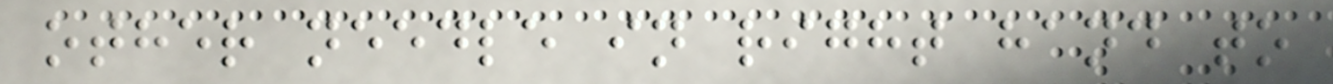other needle in right hand to
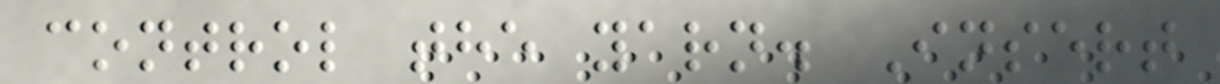control the yarn. Insert
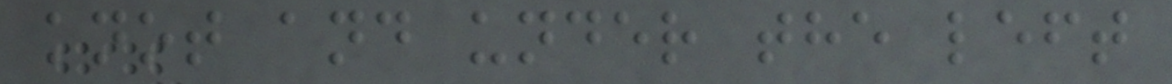knot and under the left
